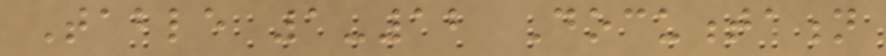Table 1-12 Documentation
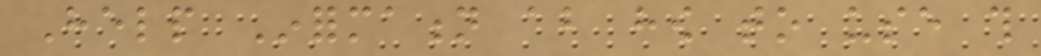Help Information about how to use this
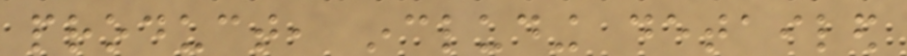product, including detailed
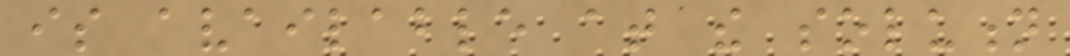is available at the solution
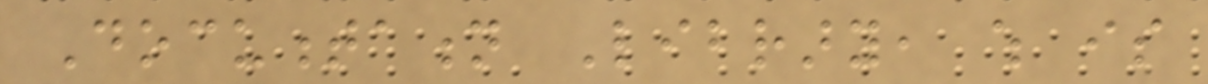Documentation Library, which is
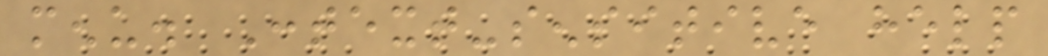menu. Context-sensitive help
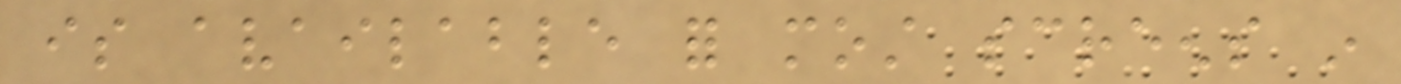is available for most screens in
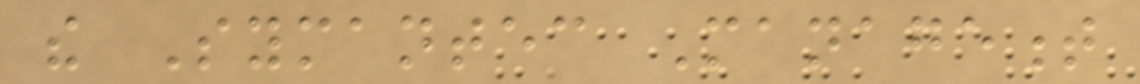the Symantec Management
